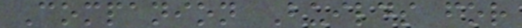Companion Builds for
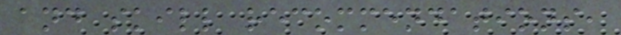and skill recommendations,
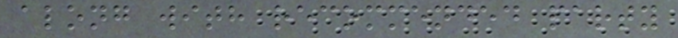along with recommended party
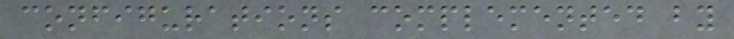configurations complemented by
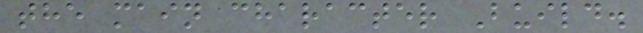the main character Build.
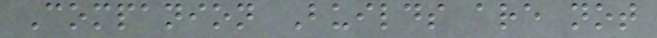Companion Builds are not
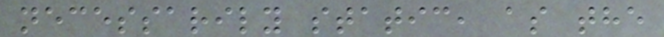necessarily static, as the
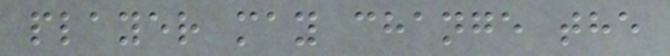player may change the
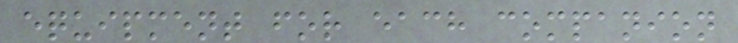equipment for each companion
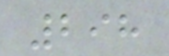298
